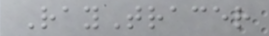RayTracer
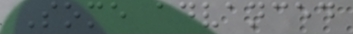Some advanced
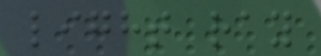light ray
